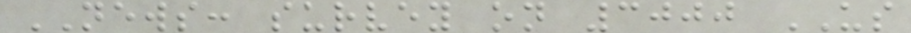NEWS: survey on 3000 US
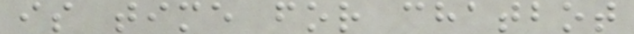is time for chatbot
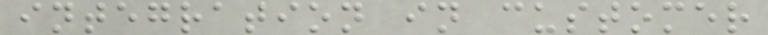integration in customer
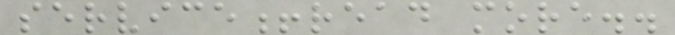service!read more..
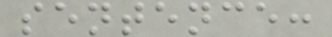sentence:
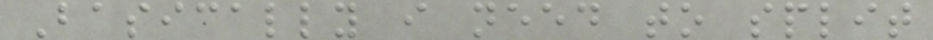Basically i need to split
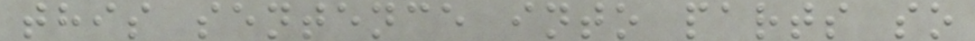this sentence into parts so
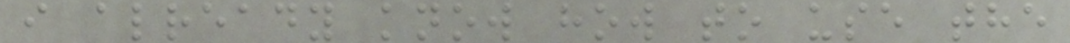i already know how to use the
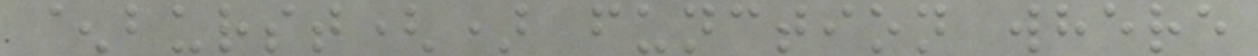^burst() function where
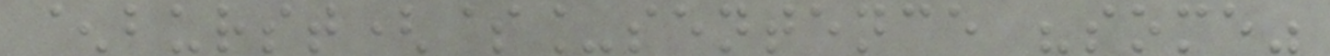^burst($_sentence "some"
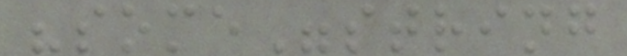"some"string
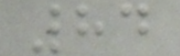84
